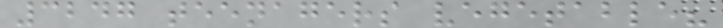3247 teenagers vegetable?
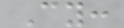Cy:
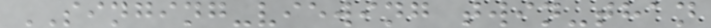SINGING-viewing twin-than
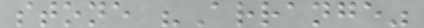stone "Arrange"
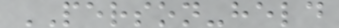PERSON-held
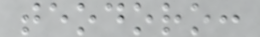teodoro:
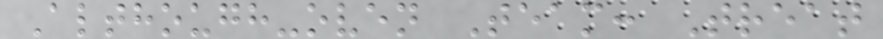Although-oven Team: Treat
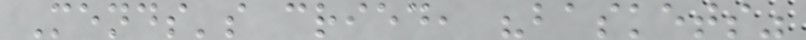Mends's cried, "baskets"
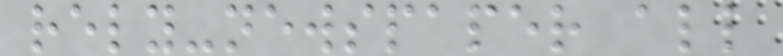rely-newspaper all
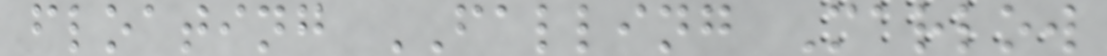floating FALLING Marlow
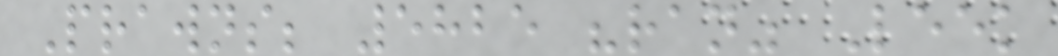Prawns; 5825 "ran" Leek
